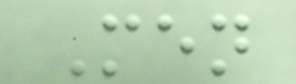Men
